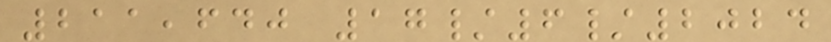211,640 17/6/2024
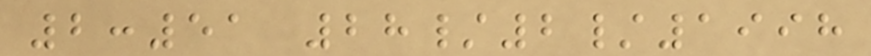2:51 28/2/1998
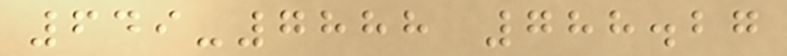649-7888 788.27
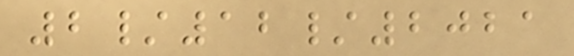2/12/2021
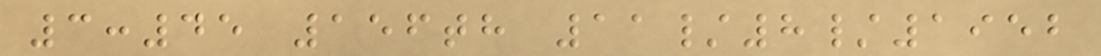3:45 156th 11/8/1952
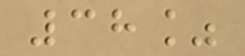38%
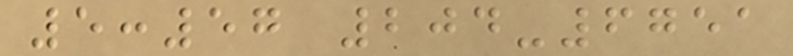5:57 204-6751
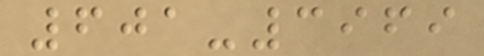601-3969
